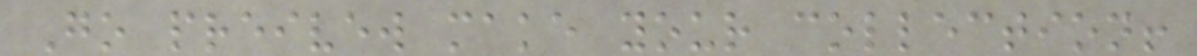Go preivew make your collection!
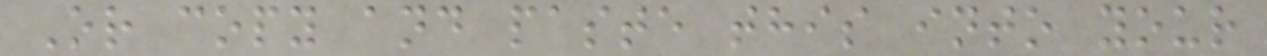Or copy and paste this into your
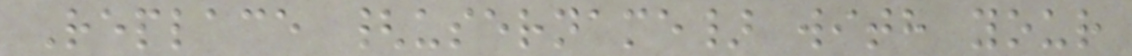Replace {username} with your
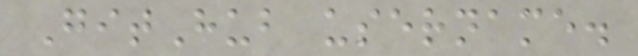GitHub username.
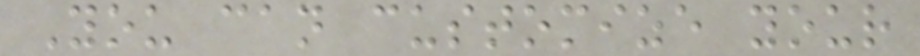You can customize your
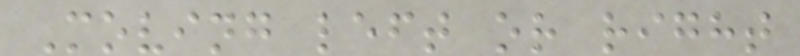Moving left or right
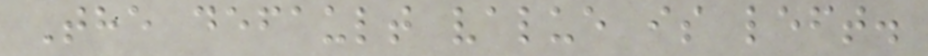The default value is left.
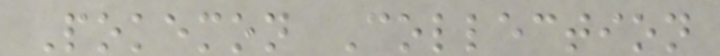Pokemon Collection
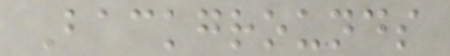Backgrounds
